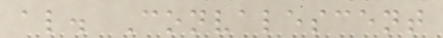al. Convalescent
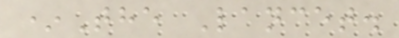*The Lancet.
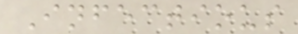Infectious
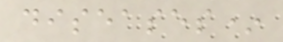diseases*
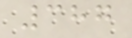387
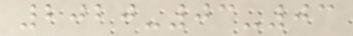2020-03-03
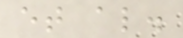et al.
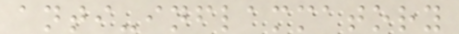anti-inflammatory
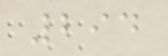294
